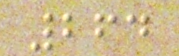264
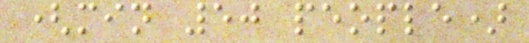(min 50 people)
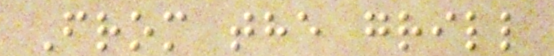From the grill
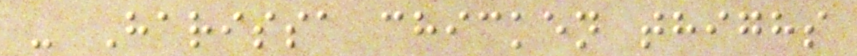- Harissa chicken thighs
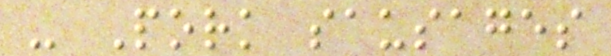- Pork sausages
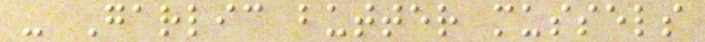- Garlic butter mussels
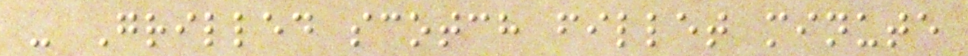- Grilled scotch fillet minute
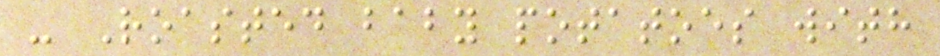- Roasted baby potatoes with
